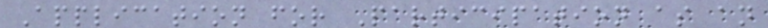Application for Participation as an
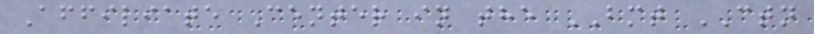Affiliate Center in the BMT CTN
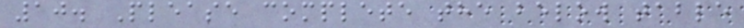10. Please complete the below table
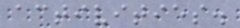activities.
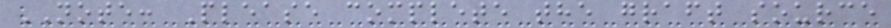NOTE: Please complete the graft source
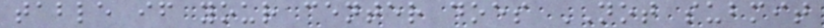table if your center does NOT submit
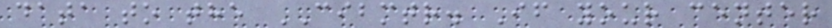data to the CIBMTR. If your center
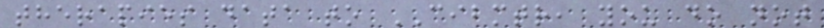therapies data to CIBMTR, you do not
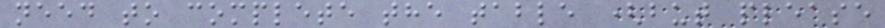need to complete the table (but please
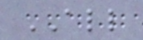ALL
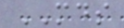MDS
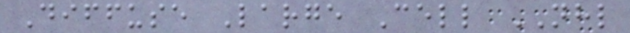Diffuse Large Cell NHL
